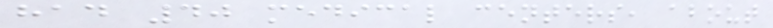had 40 medical centers, about
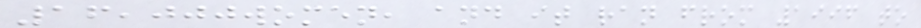16,000women, and it ran from 1996 to
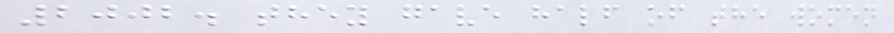2002. they gave half of the women
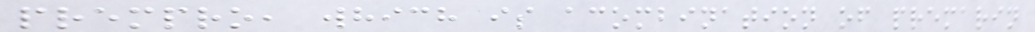prempro, which is acombination of premarin
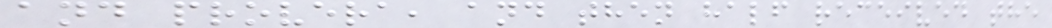and provera, and then half received the
